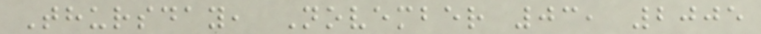Thursday, November 03, 2005
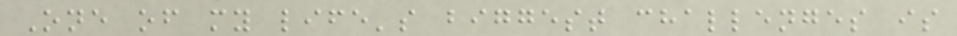One of my life's biggest challenges is
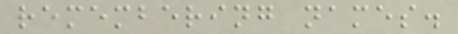remembering names.
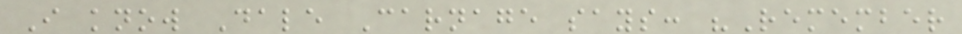I know Dale Carnage says: "Remember
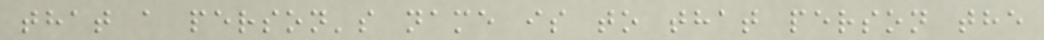that a person's name is to that person the
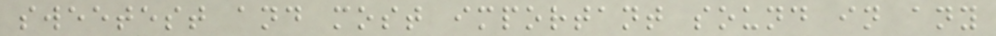sweetest and most important sound in any
